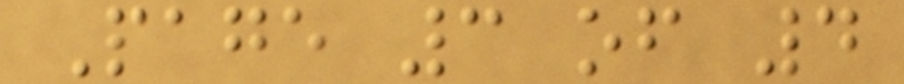Page 3 of 4
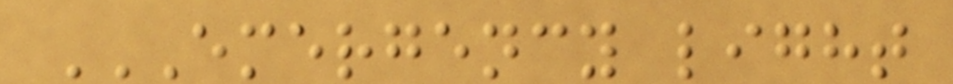EMERGENCY LIGHT
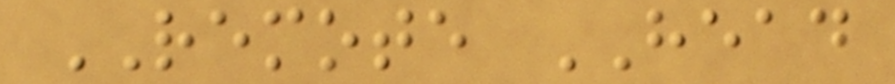REMOTE HEAD
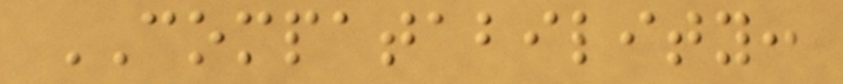COMPATABILITY:
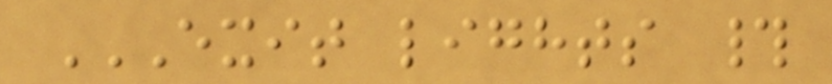EXIT LIGHTS #
